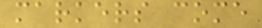markers come
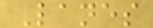Lanes
